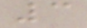3
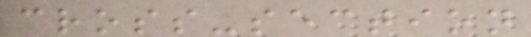cross-section
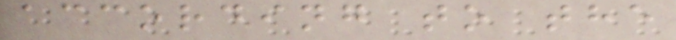according to the
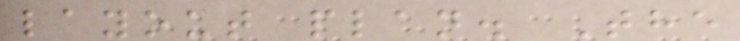layout plan. The
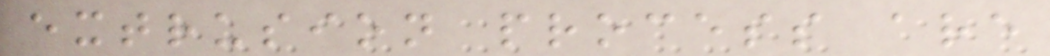extrusion process are
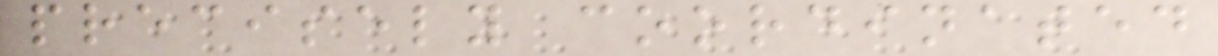precisely coordinated
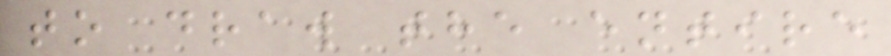to draw the entire
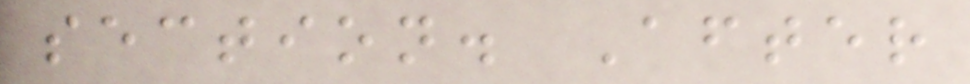section. After
